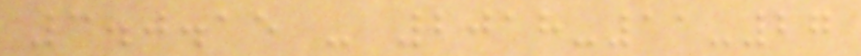3.0.15 - 2018-11-27
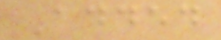Added
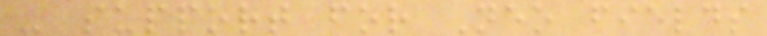- support for Neo fields
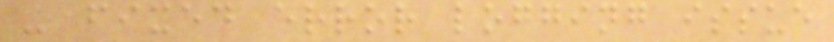- fixed error logging issue
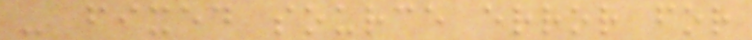- fixed source error for
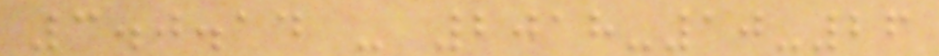3.0.14 - 2018-10-26
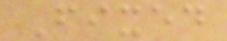Fixed
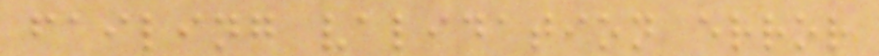failing validation error
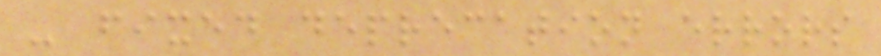- fixed deprecation errors
